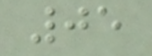05
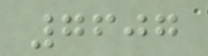7607
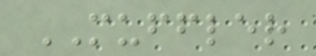MUFFLER
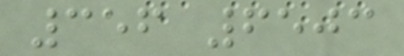356 6503
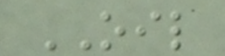OIL
